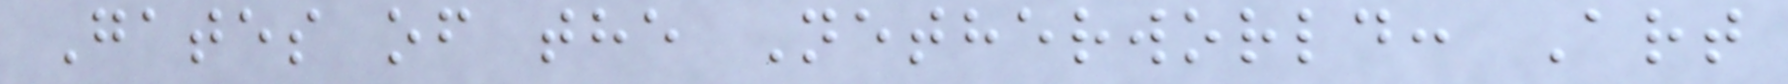Gates of the Netherworld: Art
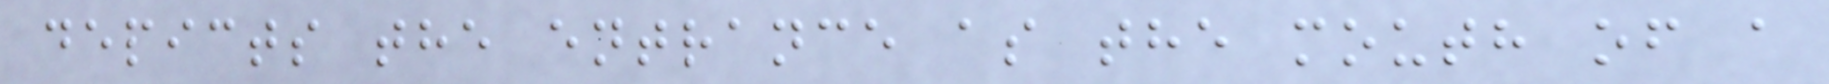depicts the entrance as the mouth of a
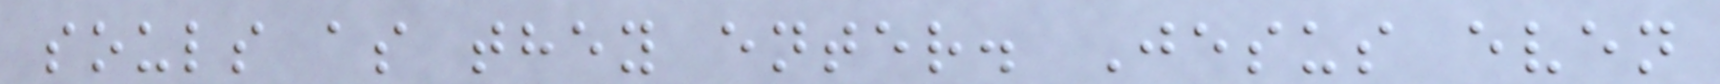souls as they enter. Jesus even
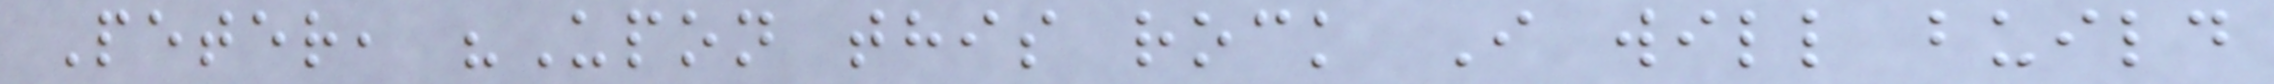Peter, "Upon this rock I will build
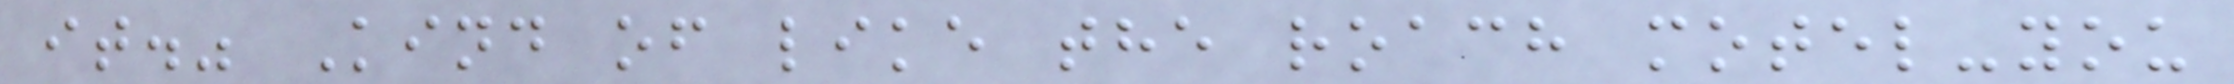it." Kind of like the roach motel-you
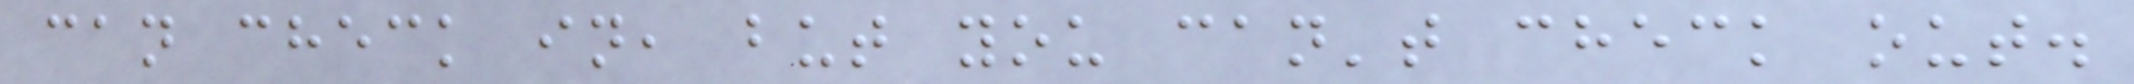can check in, but you can't check out.
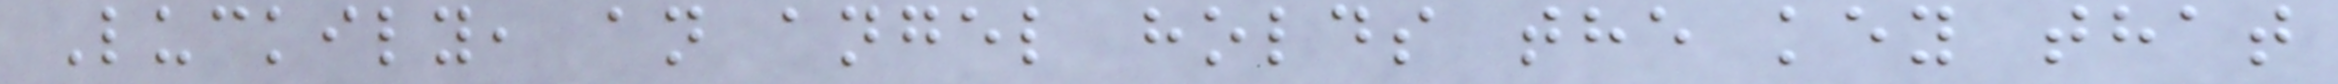Luckily, an angel holds the key that
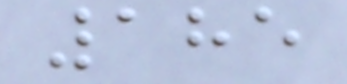185
